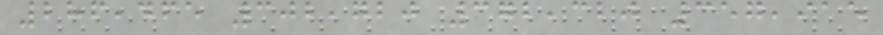286,465 302,720 372,320 357,915
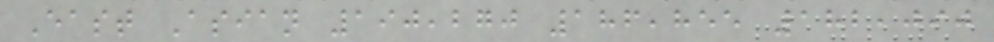East Asian 190,270 186,855 182,090
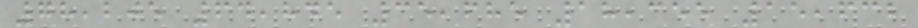78,205 64,845 35,685 18,355 15,632
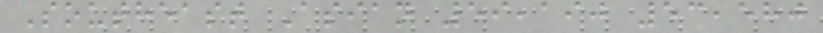Southeast Asian 59,190 53,580
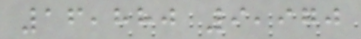16,880 9,970
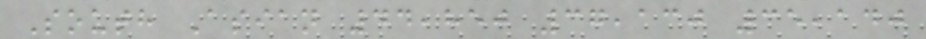South Asian 44,850 37,130 35,140
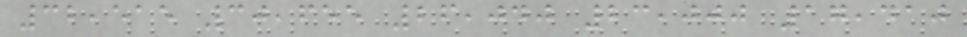32,515 30,655 26,040 23,000 17,410
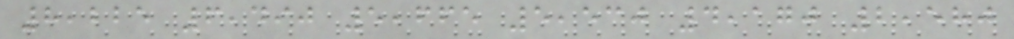8,225 6,490 5,665 5,530 4,170 2,580
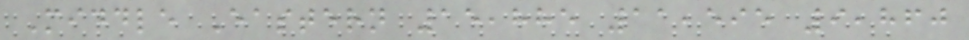Middle Eastern 15,885 11,595 9,860
